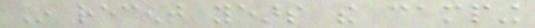In recent years the camping
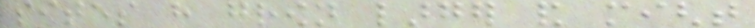sites have grown larger and might
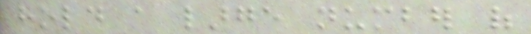hold a large number of
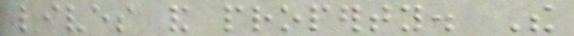lives and property. The
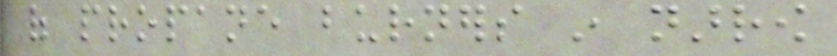of propane burners in narrow
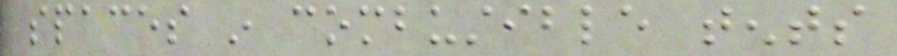spaces in combustible tents
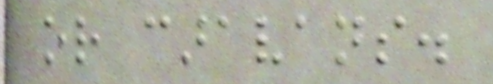or caravans.
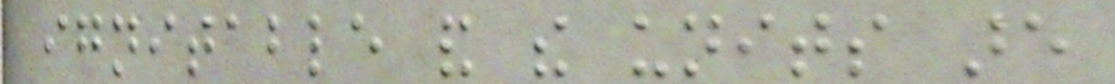ignitable and the units are
